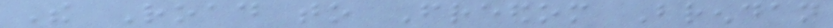The Road to Freedom Brendan
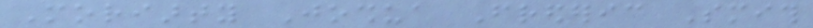Moriarty Joshua Frederic Smith
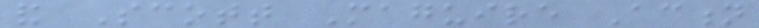and Scott Maguire Action
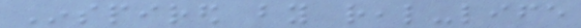Inspired by real-life
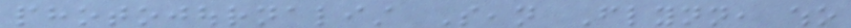photojournalist Sean Flynn, who
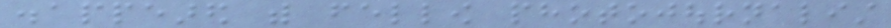disappeared with fellow photojournalist
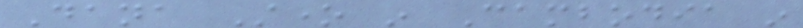Dana Stone in Cambodia in
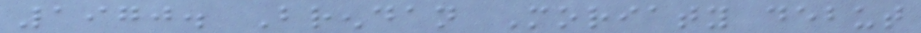1970. Brendan Moriaty debut
